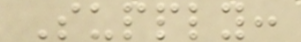Supply:
